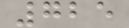725
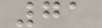71
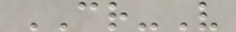CR-V
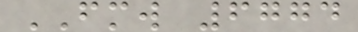FMW 6774
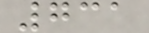731
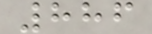886
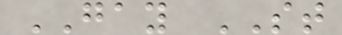GAY ST
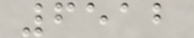6512
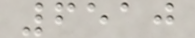6510
